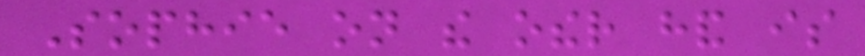Sophie on the other hand is
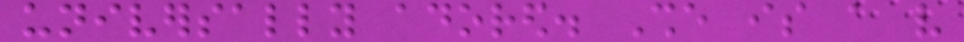universally adored. She is a very
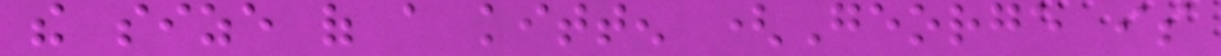the size of a kitten (George is
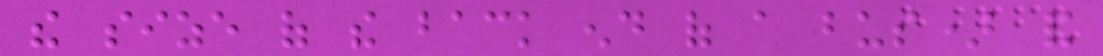the size of the back end of a bus) and
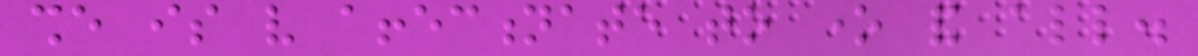she is very affectionate to one and all.
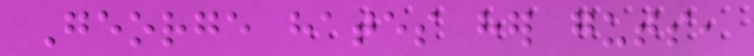George hates her guts,
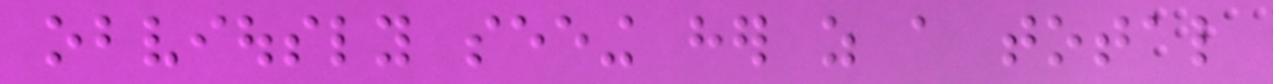obviously seeing her as a total
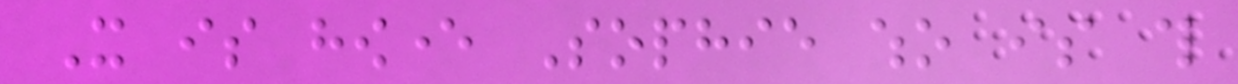It is however Sophie who is this
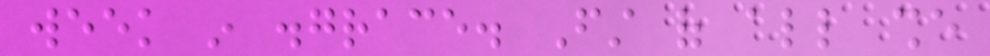week in disgrace. First of all she
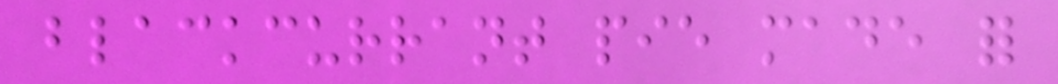blackcurrant pie made for
